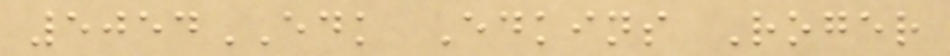5054EDK Edkins Roger
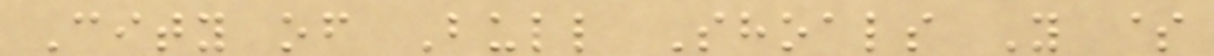City of Bull Shoals Y $
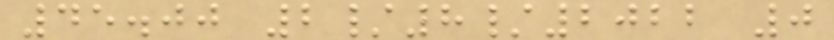45.00 2/8/2022 0
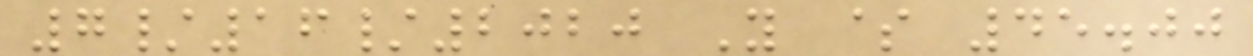7/16/2020 Y $ 45.00
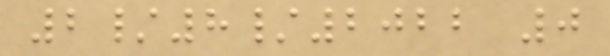2/8/2022 0
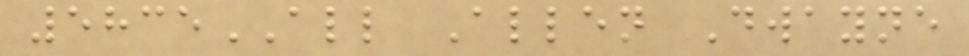5835ALL Allen Dwayne
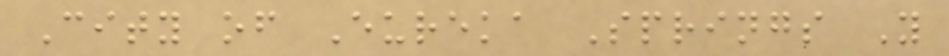City of Eureka Springs Y
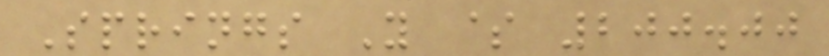Springs Y $ 200.00
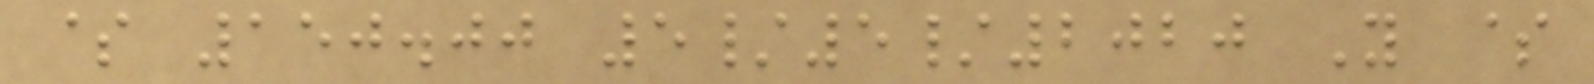$ 150.00 5/5/2020 Y $
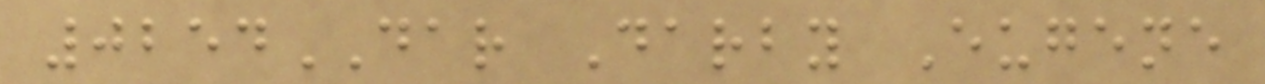0254DAR Darby Eugene
